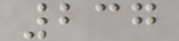237
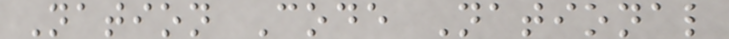Nation Code National
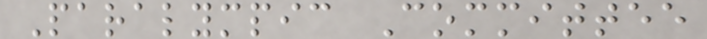Paralympic Committee
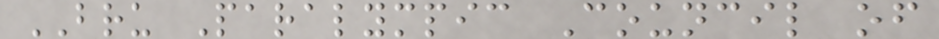BRU Paralympic Council of
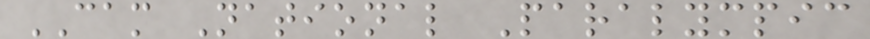CAM National Paralympic
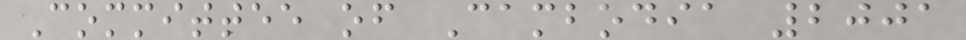Committee of Cambodia 2001
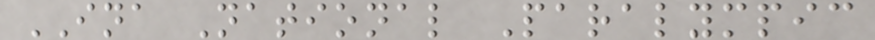INA National Paralympic
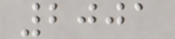2001
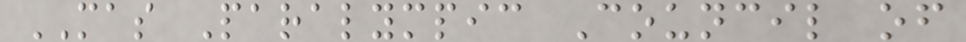MAS Paralympic Council of
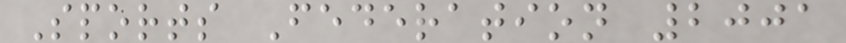Sports Federation 2001
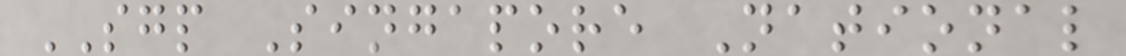SGP Singapore National
